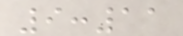9:11
